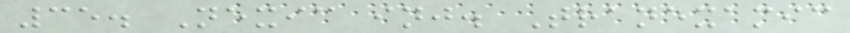35. Nexic inj. Tranexamic
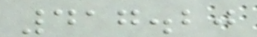417.20
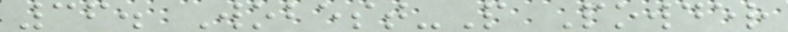36. Wobest-P Powder
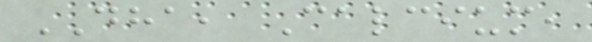DHA, Calcium,
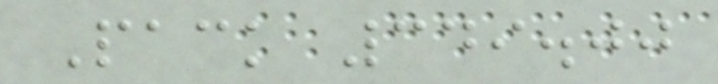Pack 349.00
